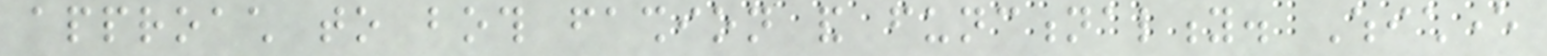approach to both fashion and functionality. Whichever
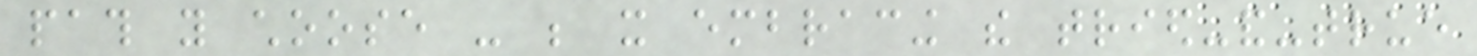path you choose - be it embracing the tried-and-true
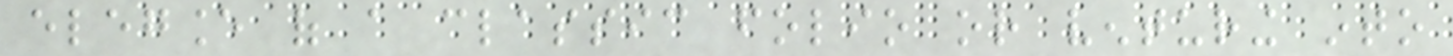elegance of a classic folio or venturing into
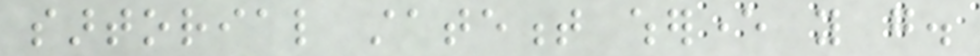sartorial statement wherever you go.
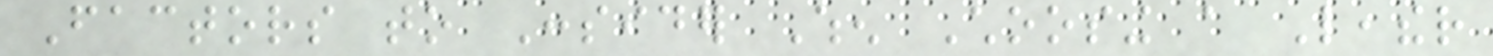Factors to Consider When Choosing a Leather
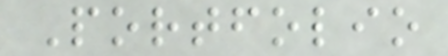Portfolio
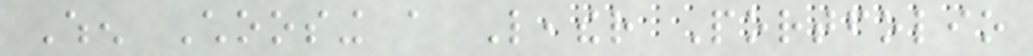When Choosing a Leather Portfolio
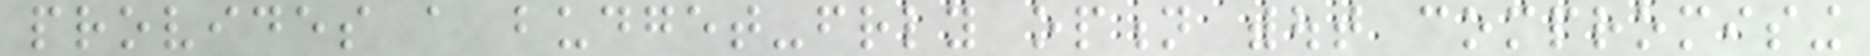provides a budget-friendly option without compromising
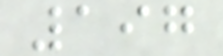197
